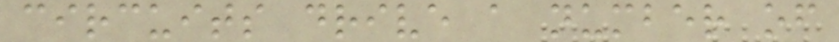circuits drive a number of
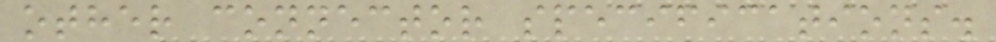other connector specifications.
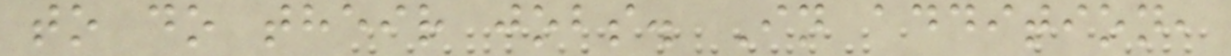to do their jobs. In addition,
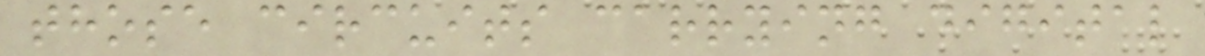those circuits carrying digital
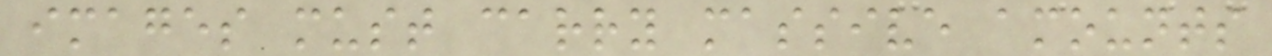images must carry massive amounts
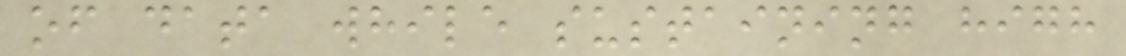of data while sustaining high
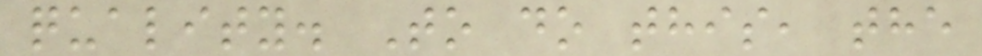quality. To do this, the
